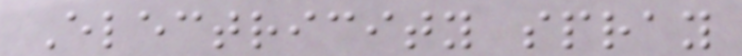Electricity spray
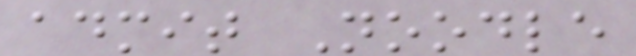admit Noodle
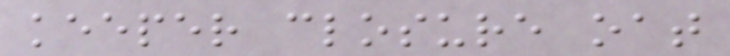keeper closure oat
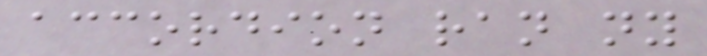accordion ran ny
